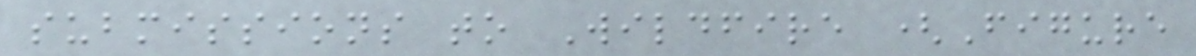submissions to Wildfire (Figure
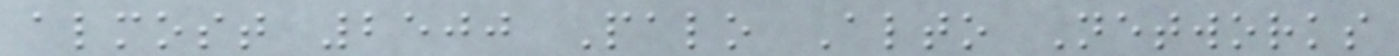almost 2500 Palo Alto Networks
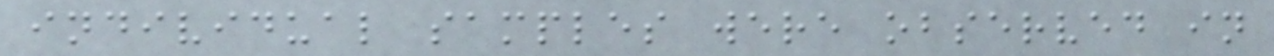individual samples were observed in
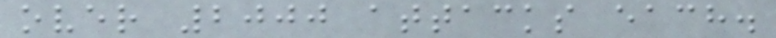over 2000 attacks each.
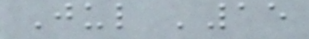Jul '15
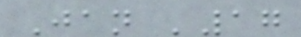Jan '17
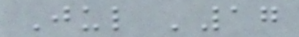Jul '17
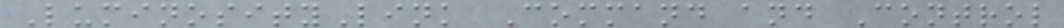LuminosityLink Command and Control
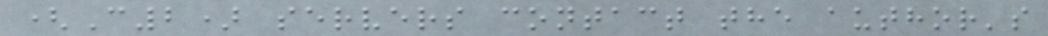(C2) servers contact the author's
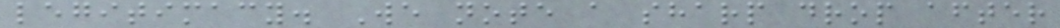legitimacy. We note a sharp drop after
